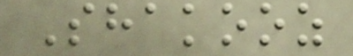Shakooz
